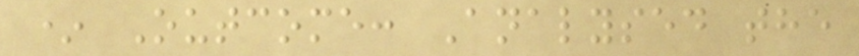* Outcome: Analysed the
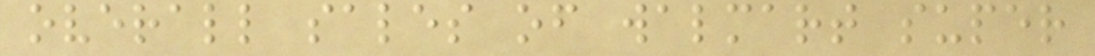overall sales of walmart super
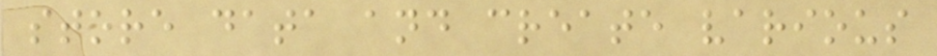store data and create various
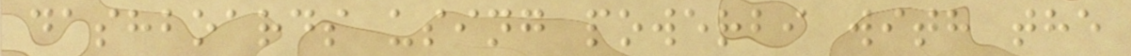dashboards using powerbi with the
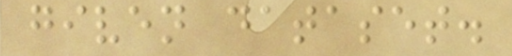given dataset.
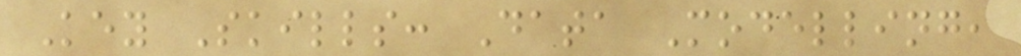Key Skills: Data Modelling,
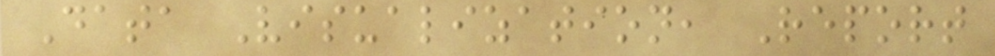Data Visualization, Report
